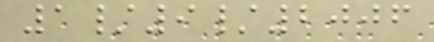1/9/2006
